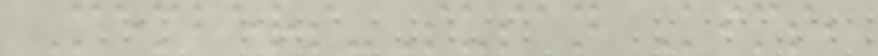Members-Susan Kims,
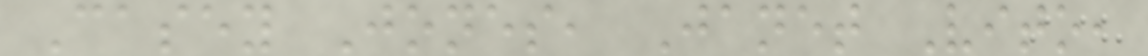Casey Jones, Janet Vito,
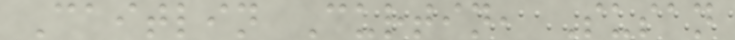Caitlin Curtin, Susan
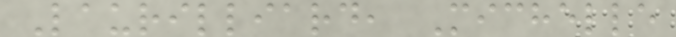Laurilliard, Michelle
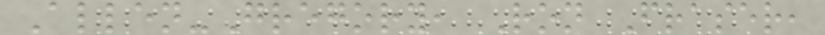Allen-Gregory, Ron Fraser,
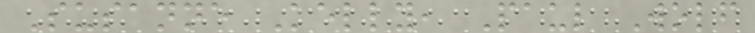Susanne Kelly, Paul Wolf
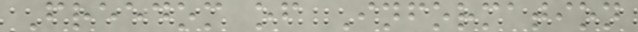Freedom of Information
